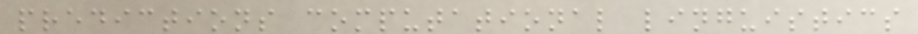predictions computational linguistics
